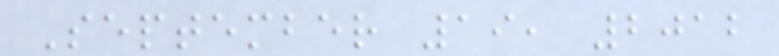September 19, 2012
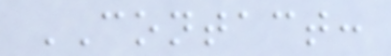CONTACT:
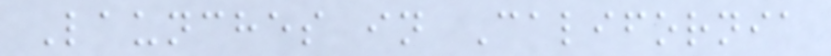Launches in California
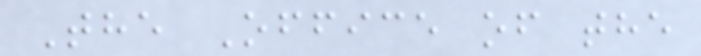The Office of the
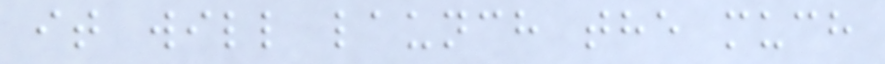it will launch the much
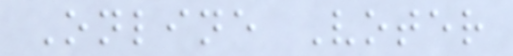Online Voter
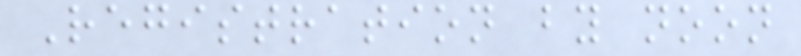Registration by noon
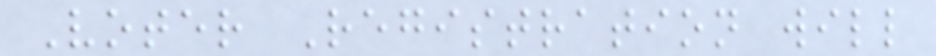Voter Registration will
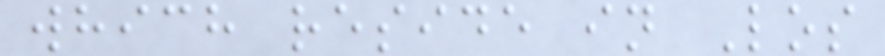which reside in Los
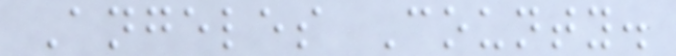Angeles County.
